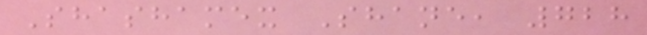Shashamex Shane, 728
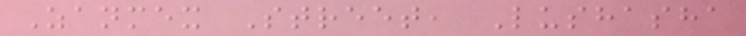Zanmex Street, Lushasha
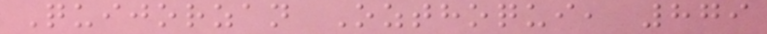Quijorzan Ozthoqui, 879
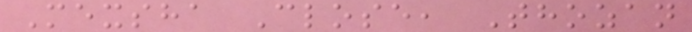Mexsha Close, Thozan
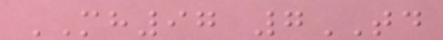MH97 7TD
